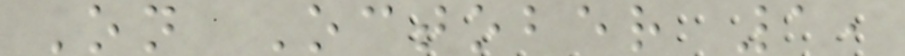On October 1,
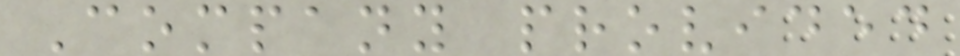Company provided
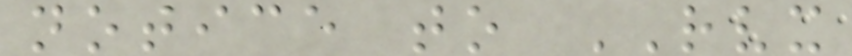notice to RVX
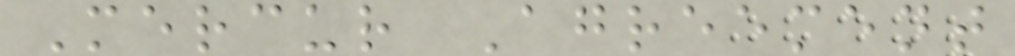Mercur Agreement
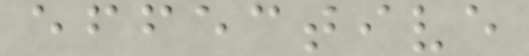effective
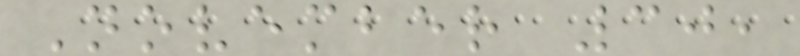November 30,
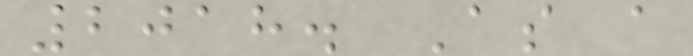2018. As a
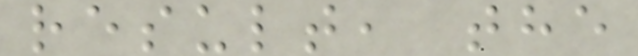result, the
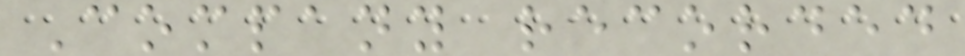Company recorded
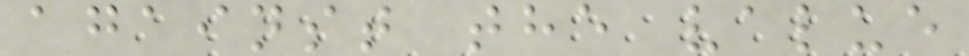against the value
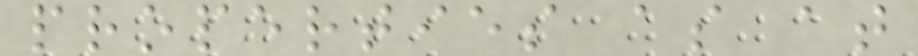properties as at
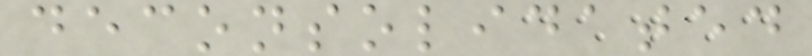deconsolidated
